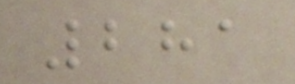281
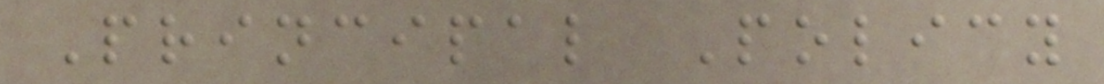Principal Policy
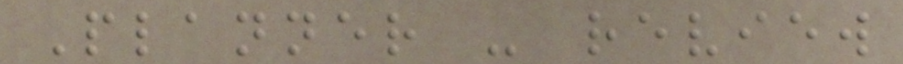Planner - review
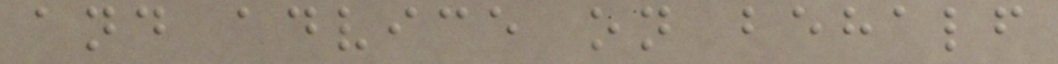and advice on behalf
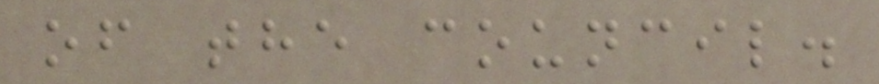of the council.
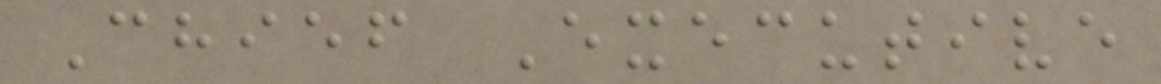Chief Executive
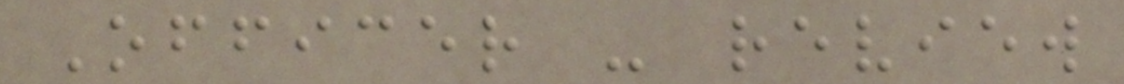Officer - review
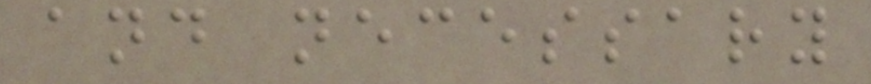and necessary
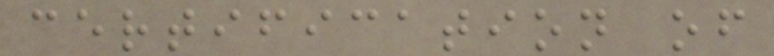certification of
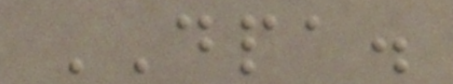DPA.
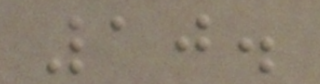10.
